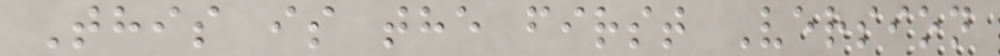This is the first Version
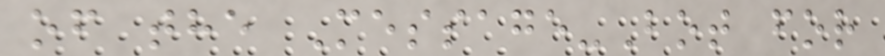of the Message-Bot for
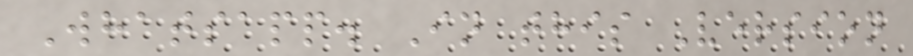Whatsapp. In this Version
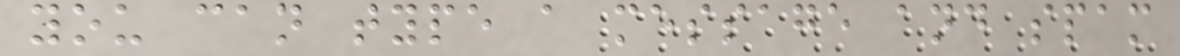you can type a message and spam
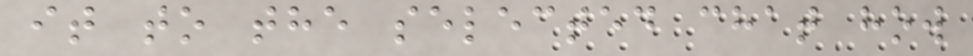it to the selected chat how
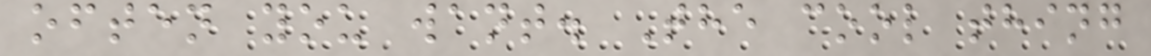often you want. The cool thing
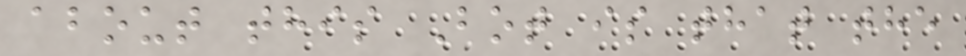about this Bot is that the
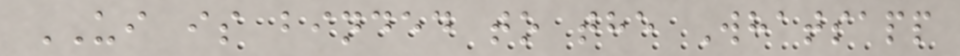UI is binded to the Whatsapp
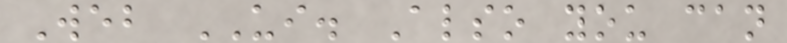Web UI. Also you can
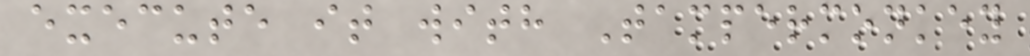execute it with Tampermonkey
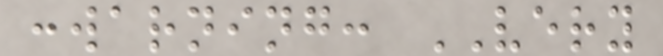:warning: VERY
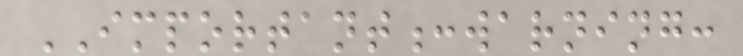IMPORTANT:warning:
